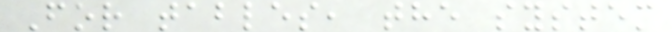For tables, the system
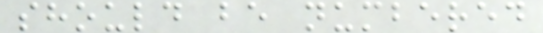should be numbered
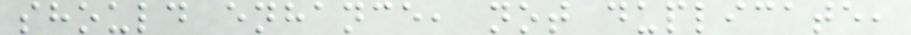should enhance, not duplicate,
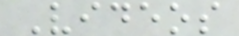Videos
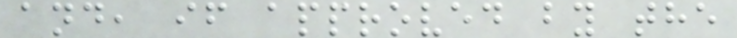and, if approved by the
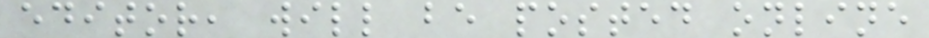editor, will be posted online
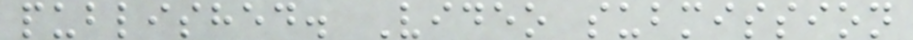published. Video submission
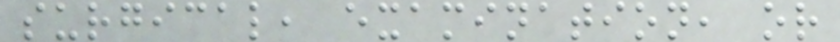surgical, examination, or
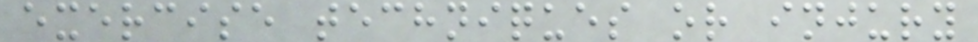exercise techniques or injury
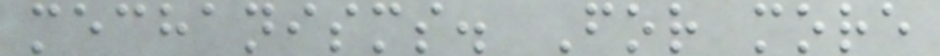mechanisms. For more
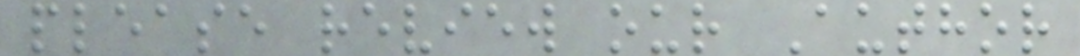please review our Author
